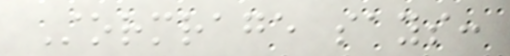Stormrage says:
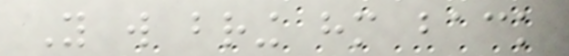You will bring him back
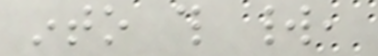into this world,
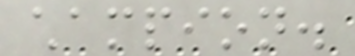champion.
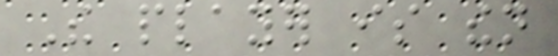The player is then
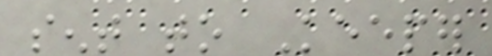sent to Keeper
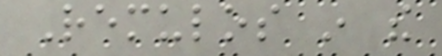Remulos in the
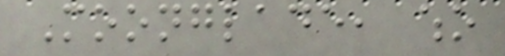Moonglade, who
